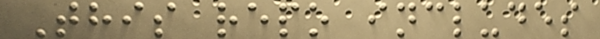This repo includes
